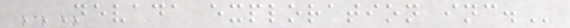NEVADA EXPLORATION INC.
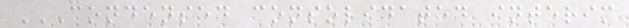CONDENSED CONSOLIDATED INTERIM
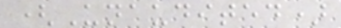(Unaudited)
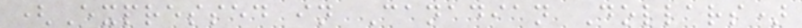(Expressed in Canadian Dollars)
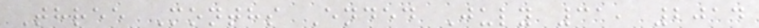Three Months Ended July 31, 2014
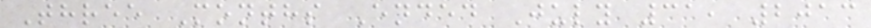Three Months Ended July 31, 2013
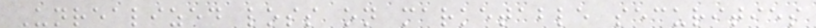Unrealized loss on marketable securities
